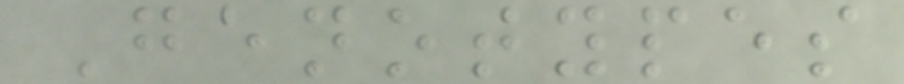Genotypes
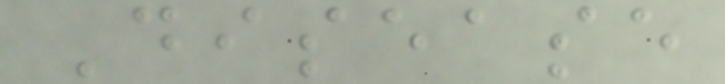Disease
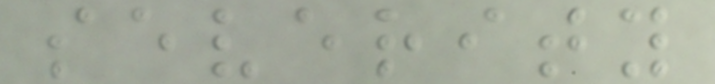severity
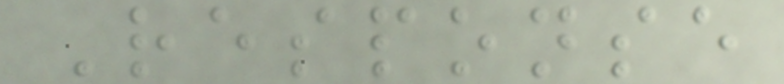Response
